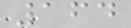164
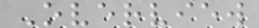Overview
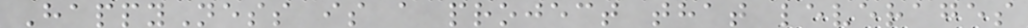HappyNess is a project that leverages
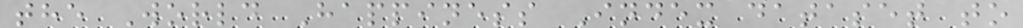the World Happiness Index dataset to
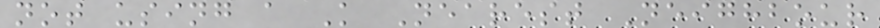not using a K Nearest Neighbour
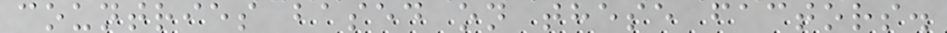countries based on these factors.
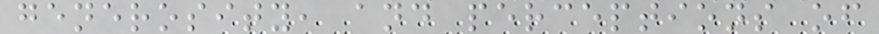generosity, and perceptions of
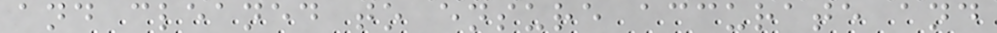and cleaned to ensure accurate and
